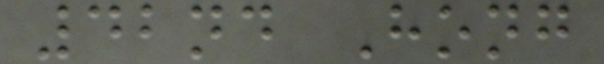42nd Hong
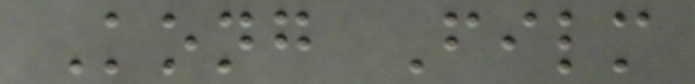Kong Film
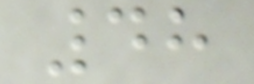48
